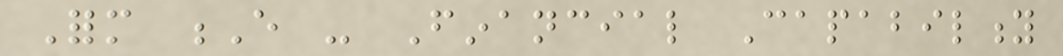Form E - Financial Capability
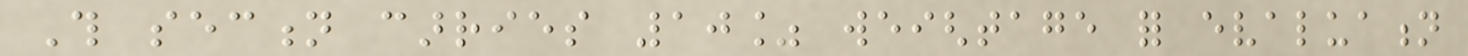This section carries 10% weightage for evaluation
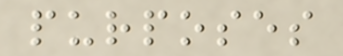purposes
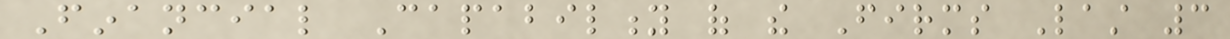Financial Capability of the Firms Last 3
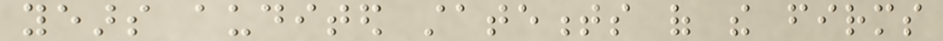years audited statements of the firms
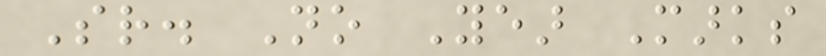Sr. No Year Marks
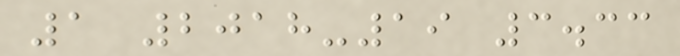1 2018-19 3.33
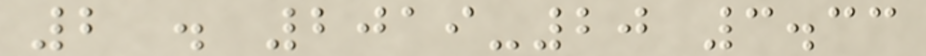2 . 2019-20 3.33
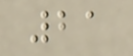21
